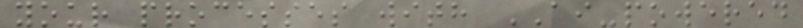your processes with AI-powered
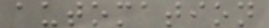automation
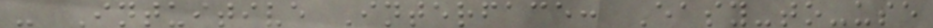- Intuitive Interface: Easy-to-use
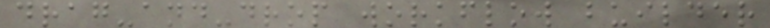drag-and-drop workflow builder
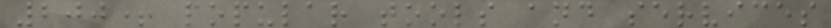200+ popular tools and services
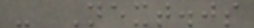- Next.js
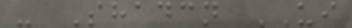- Shadcn UI
